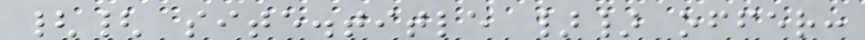{{ site.title }} offer:
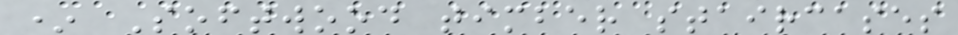* Softwood timber staircases
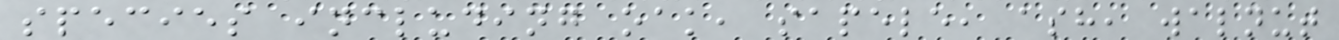species including oak, sapele, ash, walnut
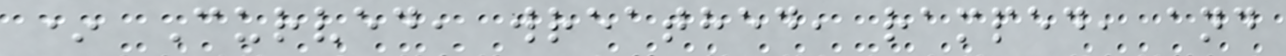* Curved, wreathed, ramped, and
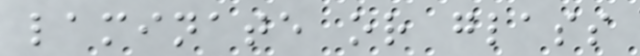laminate or glass
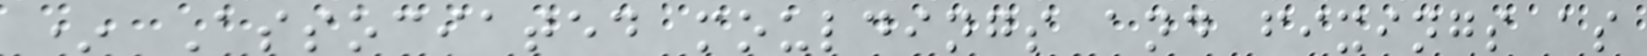* Associated mouldings and fixings as
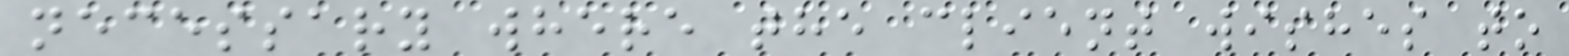necessary where the client wishes to
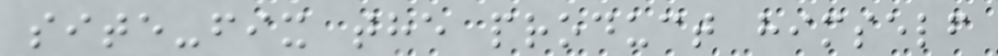site-fix the product himself
